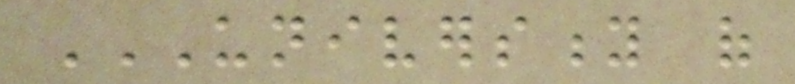UNIVERSITY OF
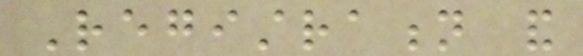Registration and
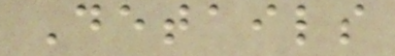Details
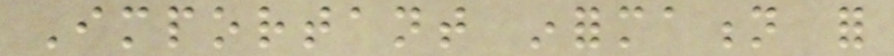Important information for
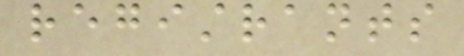registrants
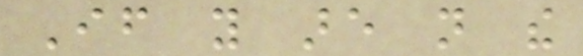If you are not the
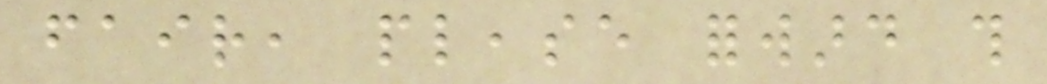fair, please forward this
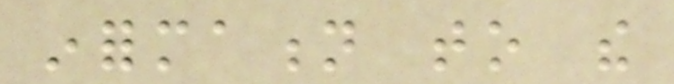information to the
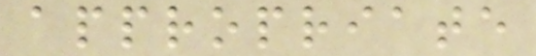appropriate
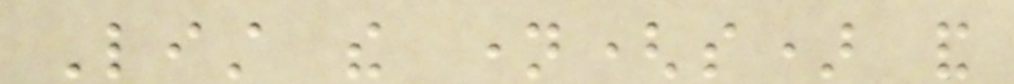List the name(s) and
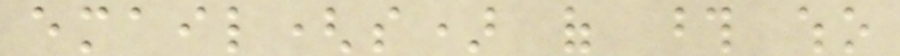email(s) of those who
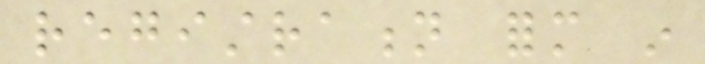registration form in
